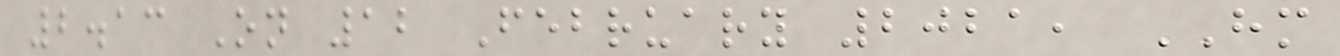2.13 On 12 February 2021, HM
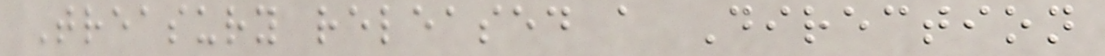Treasury released a Direction
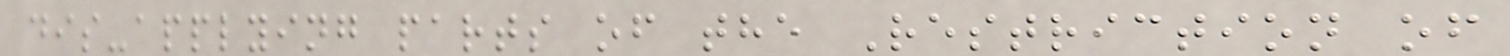dis-applying parts of the Restriction of
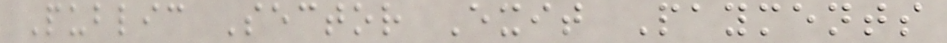Public Sector Exit Payments
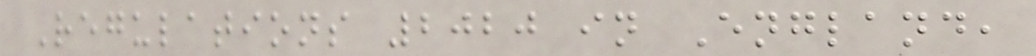Regulations 2020 in England,
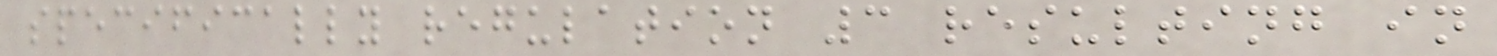specifically regulation 3 resulting in
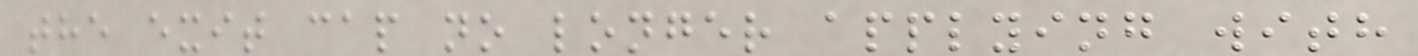the exit cap no longer applying with
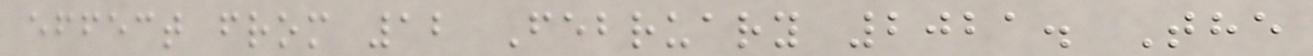effect from 12 February 2021. The
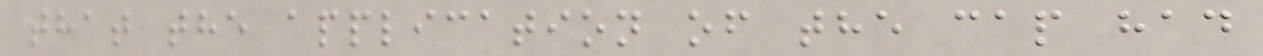that the application of the cap had
